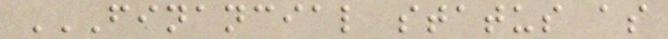FINANCIAL STATUS AS
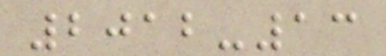2012-13
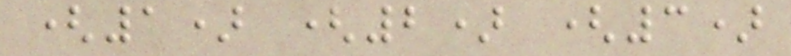(1) (2) (3)
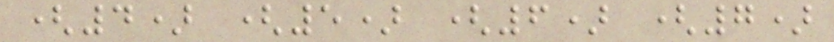(4) (5) (6) (7)
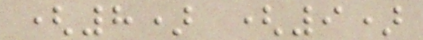(8) (9)
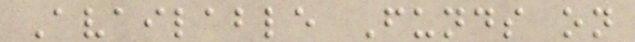Available Funds on
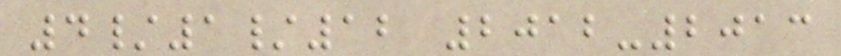4/1/12 2012-2013
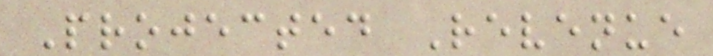Projected Revenue
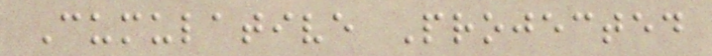Cumulative Projected
